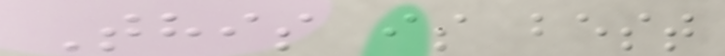This is best
